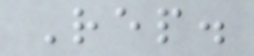Rep.
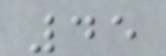45
